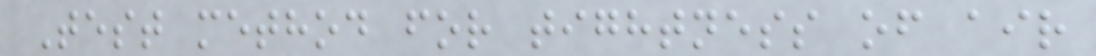Test method for tightness of air
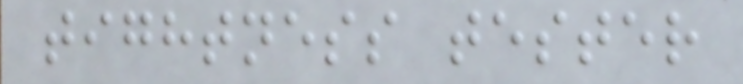tightness tester
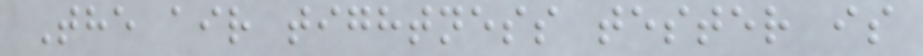The air tightness tester is
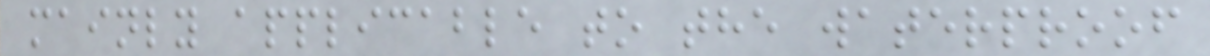mainly applicable to the waterproof
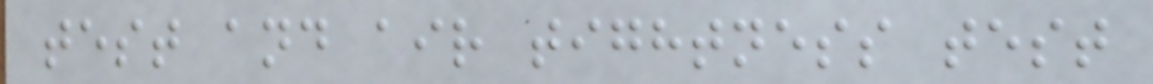test and air tightness test
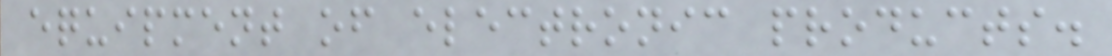equipment of electronic products.
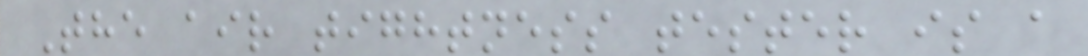The air tightness tester is a
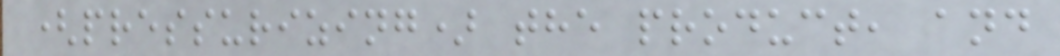(pressurizing) the product, and
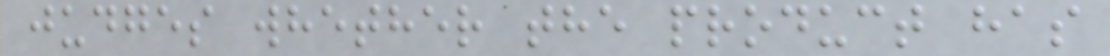judges whether the product has
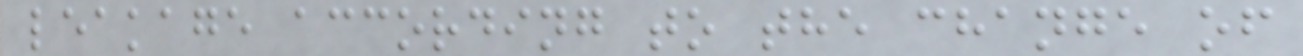leakage according to the change of
